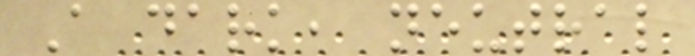A dark, neutral
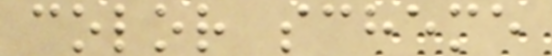color scheme
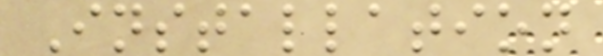Installation
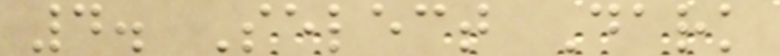4. Select Dark
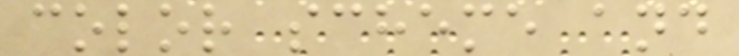color scheme and
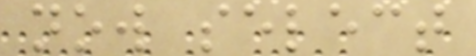now select
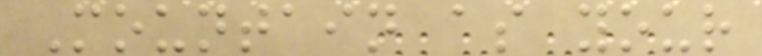Mountain as your
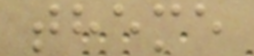theme
